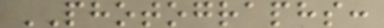PHOTOGRAPHS:
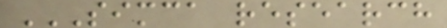SIMCA RESEARCH
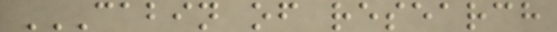CABIN OF RESEARCH
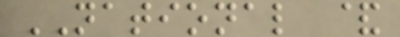NATIONAL &
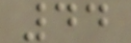44
